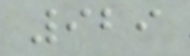929
